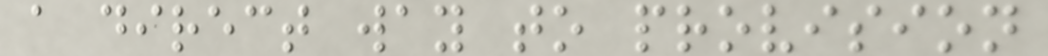a direct way to provision
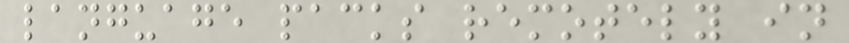language packs remotely in
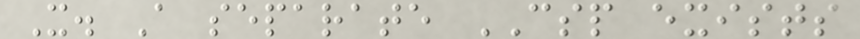X. A separate CSP exists
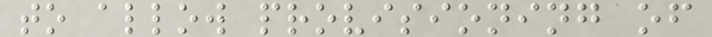to allow provisioning of
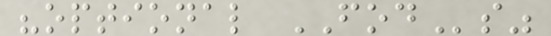"optional FODs"
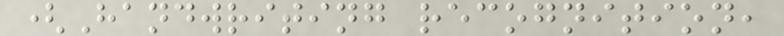(Handwriting recognition,
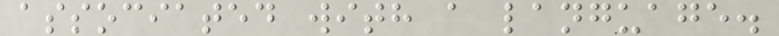associated with a language.
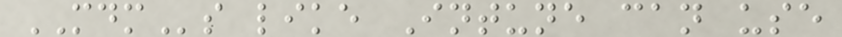MDMs like Intune can use
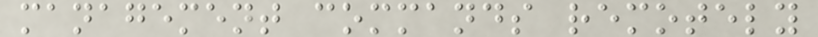management commands remotely
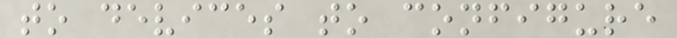to devices to configure
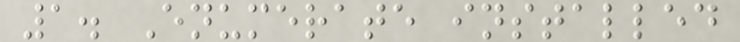1. Enumerate installed
